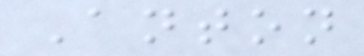Anton
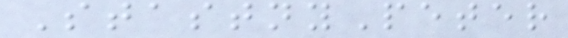StastnyPeter
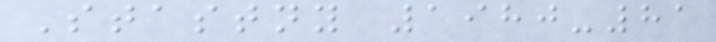Stastny 1980-81
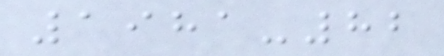1981-82
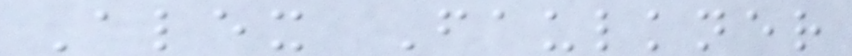Alex Faulkner
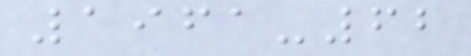1961-62
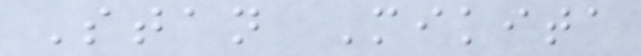Stan Mikita
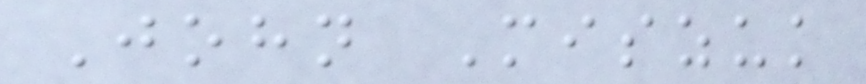John Miszuk
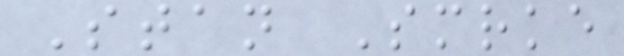Stan Smrke
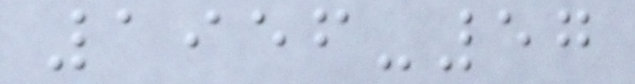1956-57
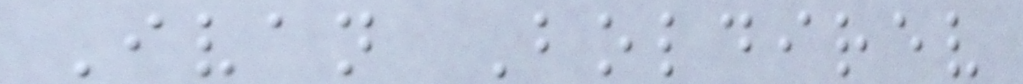Ivan Boldirev
